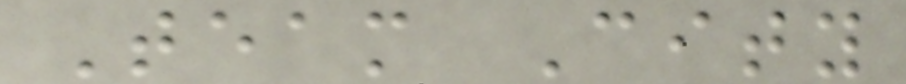Team City
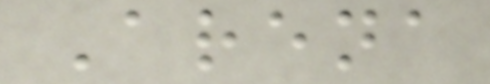Arena
